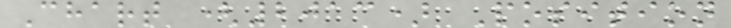Chart (2013) Position
